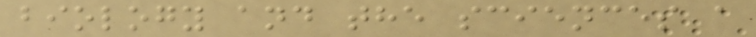biology and the sciences a
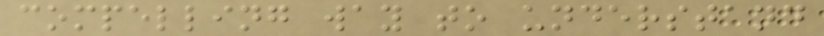compelling way to understand
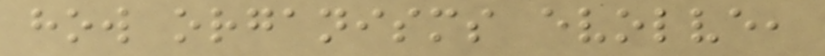how organisms evolve,
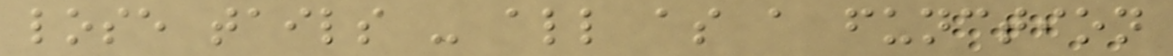lose tails - all as a function
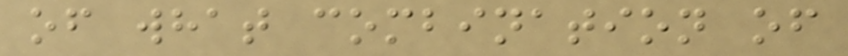of what combination of
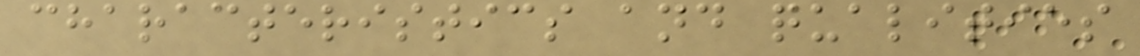characteristics and qualities
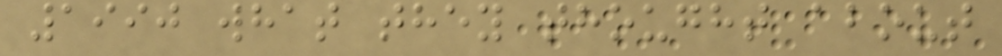1990 what they thought about
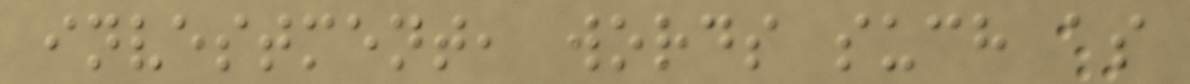investment, words such as
